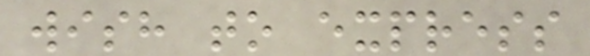wish to express
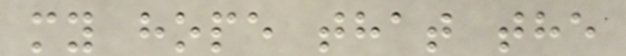my hope that the
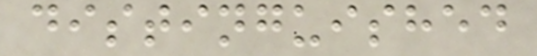distinguished
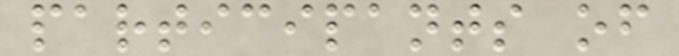participants of
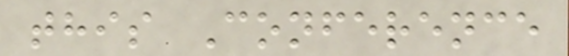this Conference
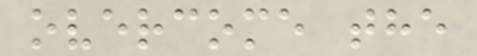overcome the
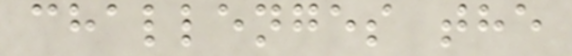challenges the
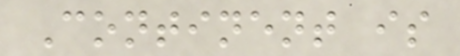Continent is
